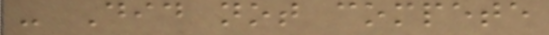- Did not compete
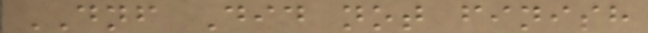DNF Did not finish
